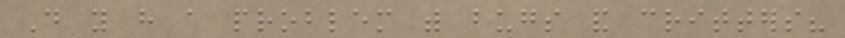Do you have a problem with bugs and critters?
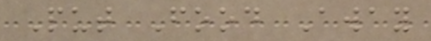Put Food Away
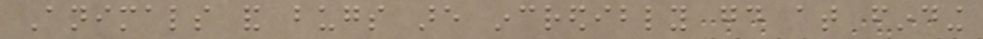Animals and bugs are incredibly good at finding
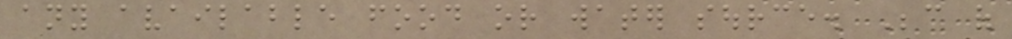any available food or water source. Because of
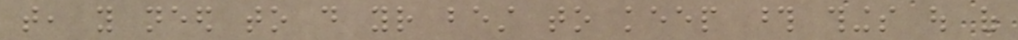that, you need to do your best to keep those things out of
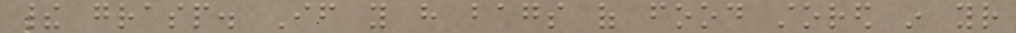their grasp. If you have bags of food stored in your
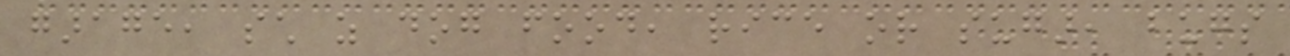garage, such as dog food, rice or sugar, bugs
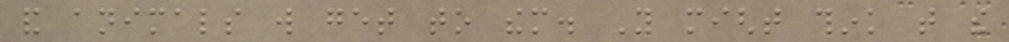and animals will get to them. You might think that the
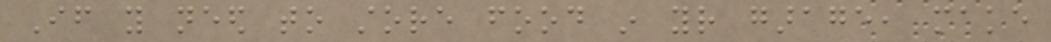If you need to store food in your garage, make
